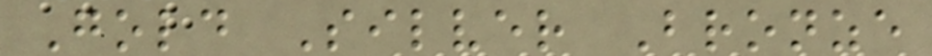Gold Silver Bronze
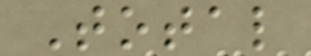Total
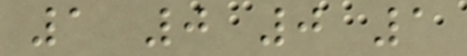1 0 0 1
